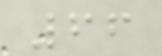66
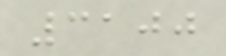3100
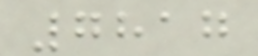7817
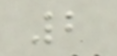2
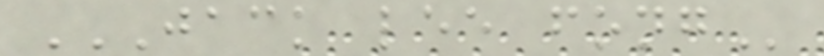JACK LEE FONG
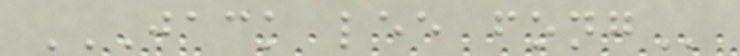JACK LEE FONG
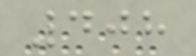408
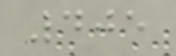405
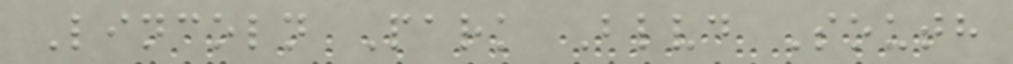Lincoln Park Blvd South
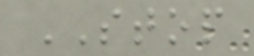STOP
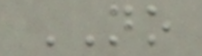NO
